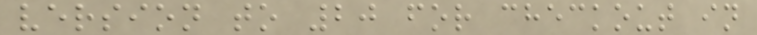version to 20 for checkout in
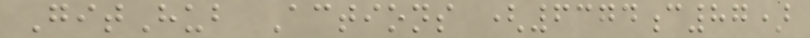GitHub Actions (6374c87)
